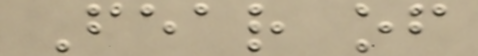Fear of
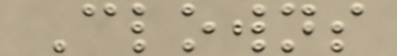Clowns
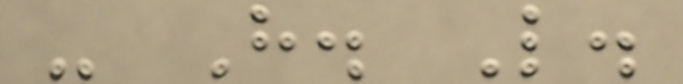- H. L.
